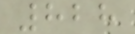828
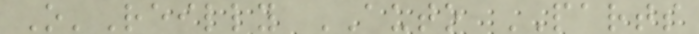O'Reilly AUTO PARTS
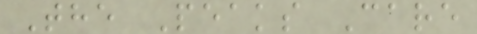The Peaks Care
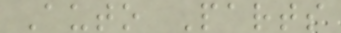Auto Parts
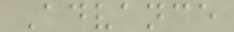Advance
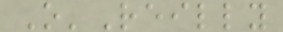O'Reilly
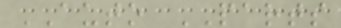AUTO PARTS
